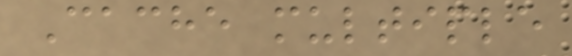Cache multiple
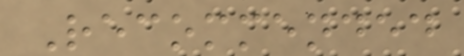Recommended
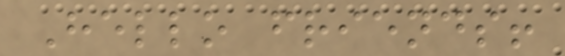Hello friends!
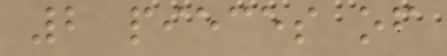2 pieces of
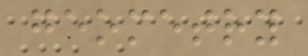geometry
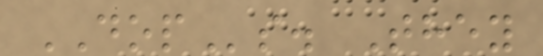DOPs. They
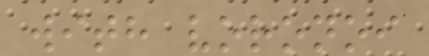with voronoi
